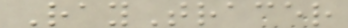RayTracer
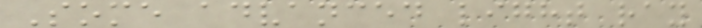Some advanced light ray
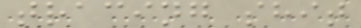tracing shit
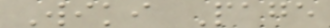Wiki Page
